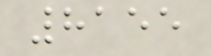8155
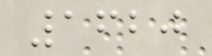1620
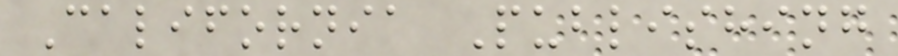California Publishing
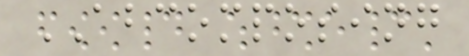ABCOMPOSING
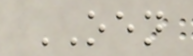OEN
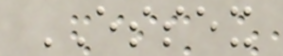ESSEX
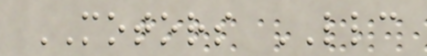MOTORS LLC
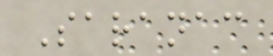Saranac
